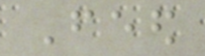Feed
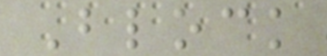Block
